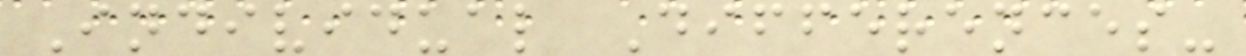Individual Differences-
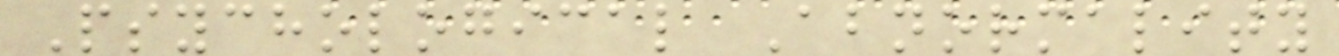Psychological Abnormality
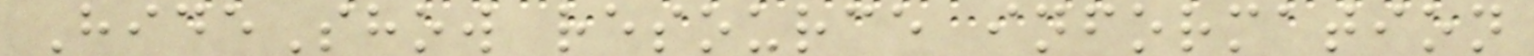HideShow resource information
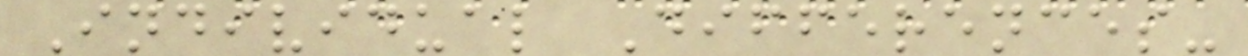Individual Differences-
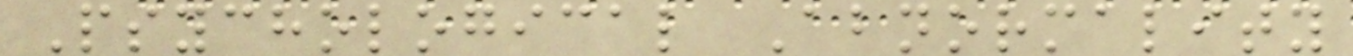Psychological Abnormality
